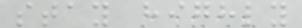stay highly
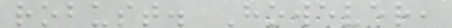robust. However,
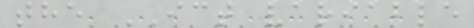the ICT variable
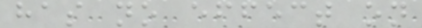has no effect on
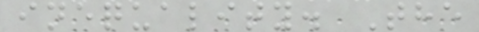inequality. The
